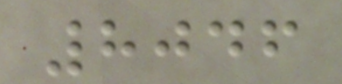8046
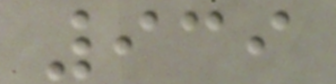939
